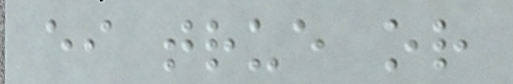either true or
